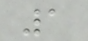1
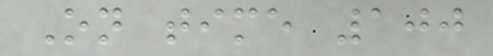On time 100
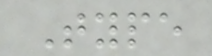Type
